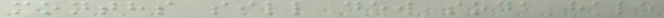months sill dew soda hale
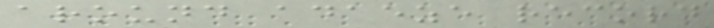around adaeze record
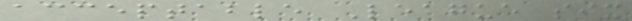acceptable League six
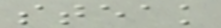steak
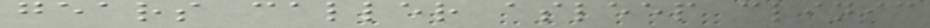gears caller asleep clinic
